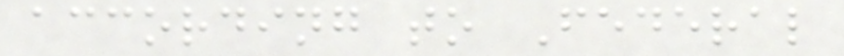according to Federal
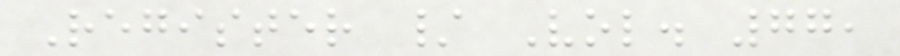Register / Vol. 77,
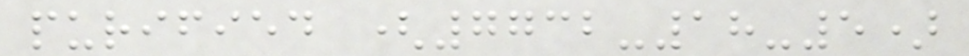purified (7732-18-5)
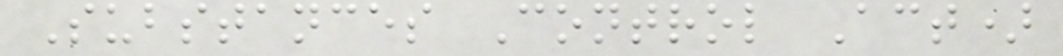Substances Control Act)
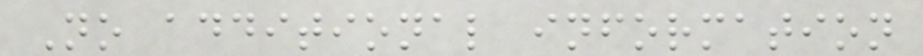No additional information
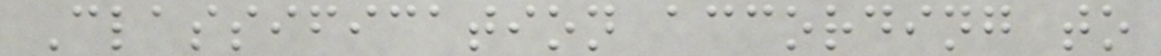Classification according to
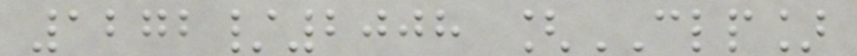1272/2008 [CLP]
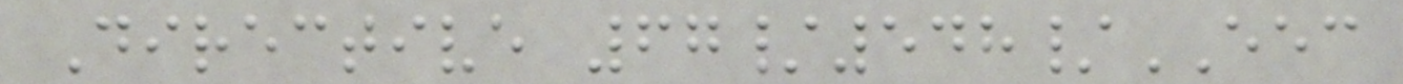Directive 67/548/EEC
